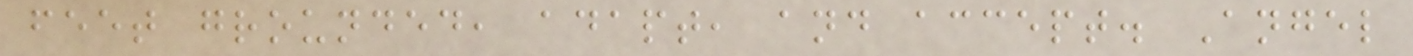feet grounded, adapt, and accept. Angel
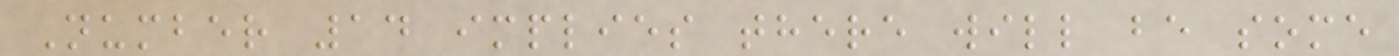Number 14 implies there will be some
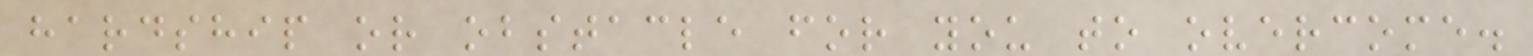hardship or obstacle for you to overcome.
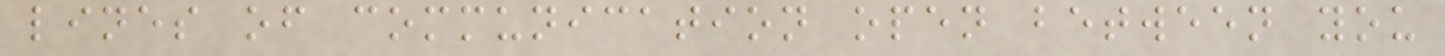lines of communication open between you
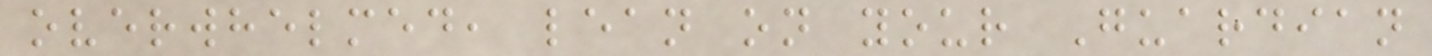overwhelmed, lean on your Guardian
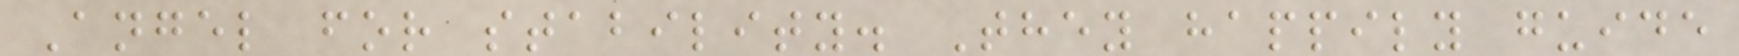Angel for stability. They happily guide
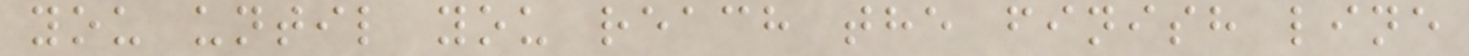you until you reach the finish line
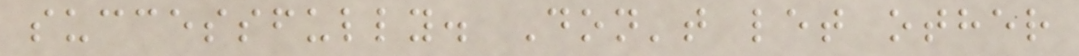successfully. Don't let other
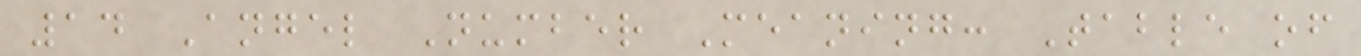14 Angel Number Meaning: Table of
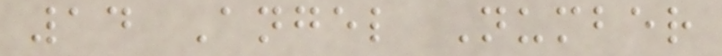14 Angel Number
